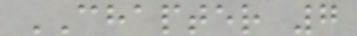CHAPTER 7
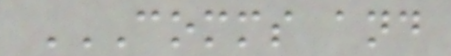COMMS AND
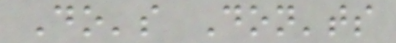Do's Don'ts
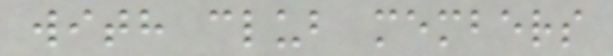with club members
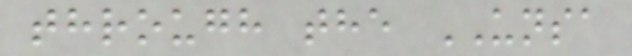through the UNSA
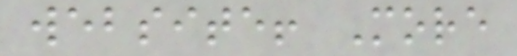website! More
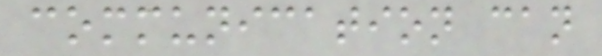communication can
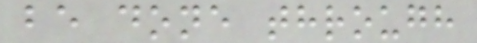be done through
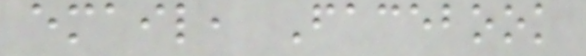email, Facebook
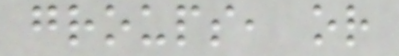groups, or
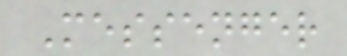Messenger
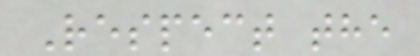Respect the
